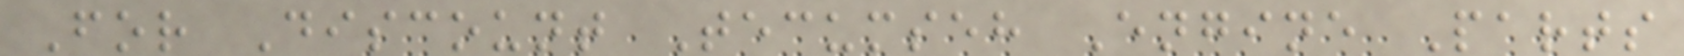For Discount Tecumseh Engine Parts
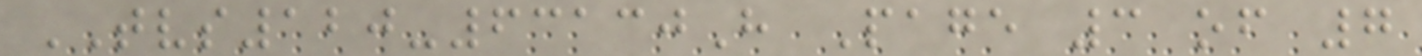TVS120-63130H Page 3 of 7
